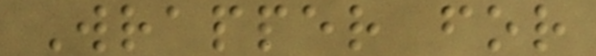Wrapper for
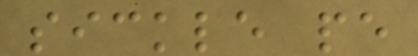sickle pe
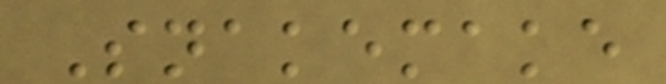Snakemake
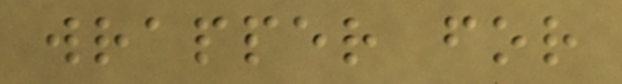wrapper for
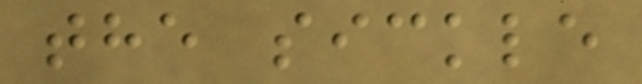the sickle
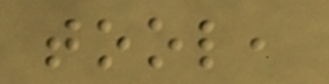tool,
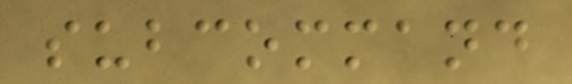subcommand
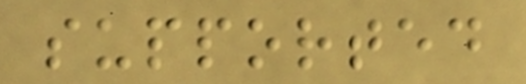supported
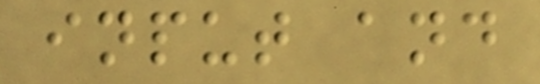input and
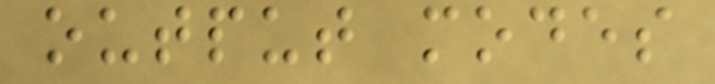output modes
